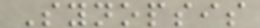Synopsis
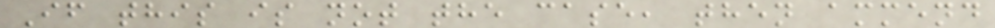If this is not the case, then ammend
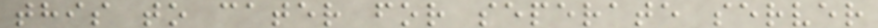this to cater for seperate server
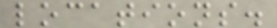locations.
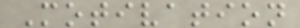Motivation
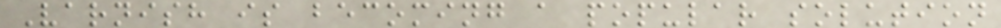Varnish is becoming a popular solution
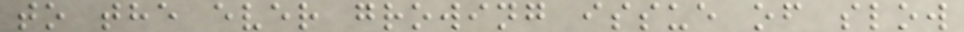to the ever growing issue of slow
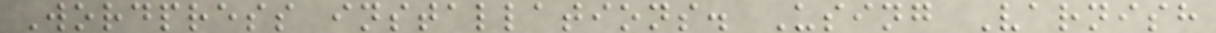Wordpress installations. Using Varnish
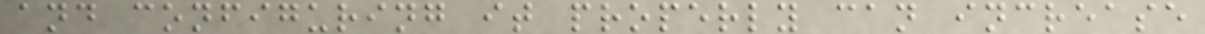and configuring it properly can increase
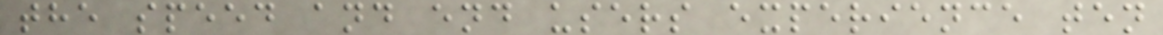the speed and end users experience ten
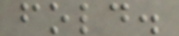fold.
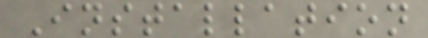Installation
